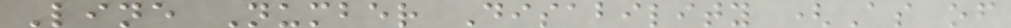Line Number Disability (As of
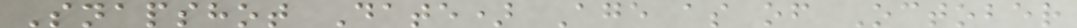Snapshot Date) Age as of October
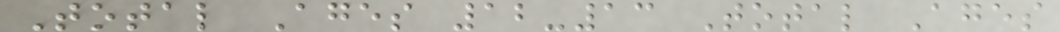Total Ages 12-13 Total Ages
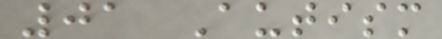01 Autism
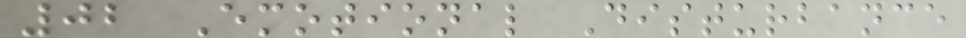02 Emotional Disturbance
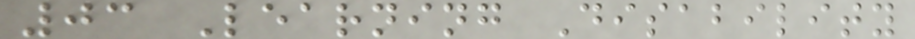03 Learning Disability
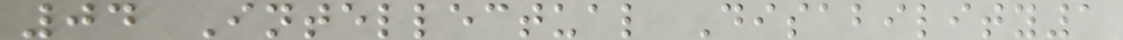04 Intellectual Disability1
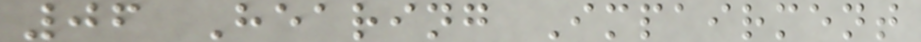06 Hearing Impairment
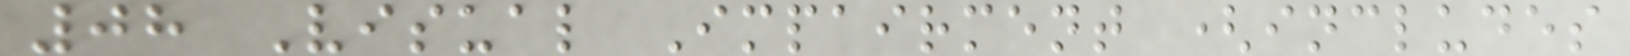08 Visual Impairment (includes
